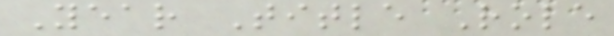Year Title Role
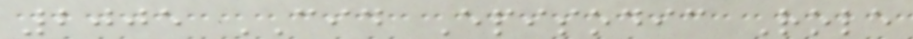2005 CID Episodic Role
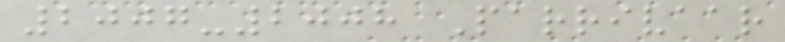2007-2008 Parrivaar
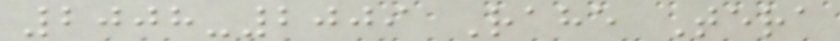2008-2009 Rahe Tera
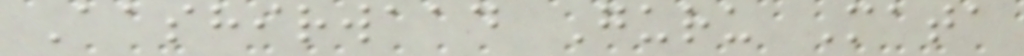Aashirwaad Guru Mata
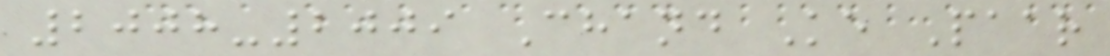2008-2009 Chand Ke Paar
